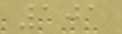101
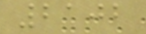2102
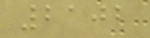2102
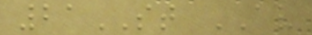21ST AV
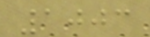1003
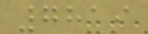7819
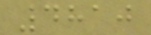4810
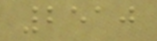2510
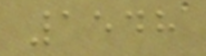1548
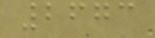2673
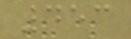453
